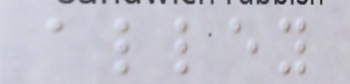alley
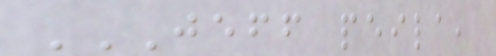JEFF PEILA,
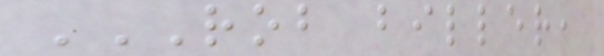ROB BILLER,
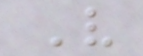V
